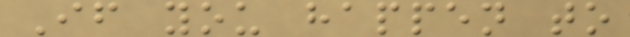If you happen to
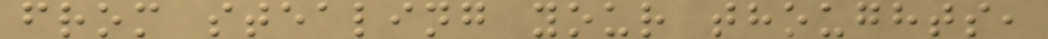from stealing your thoughts,
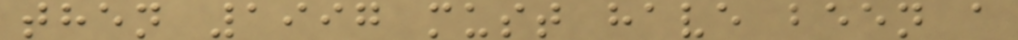then 1997 must have been a
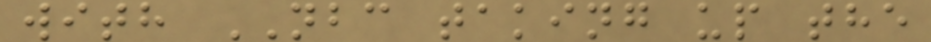with NBC taking up the
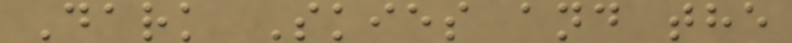Dark Skies and the
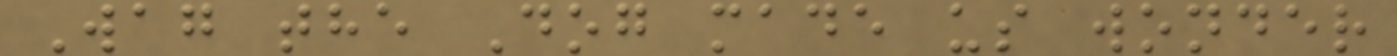Wag the Dog made us wonder
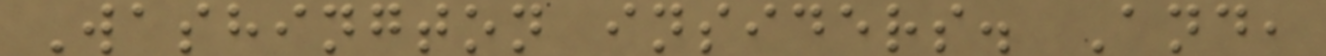Washington insiders. And,
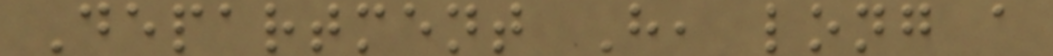Department H, long a
